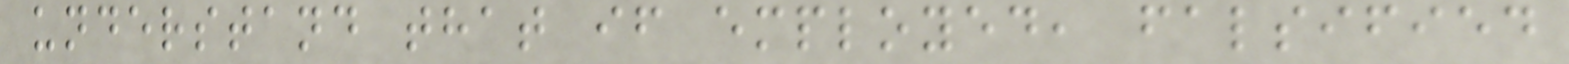understand that if employed, falsified
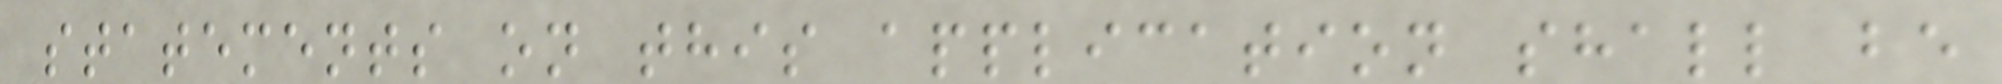statements on this application shall be
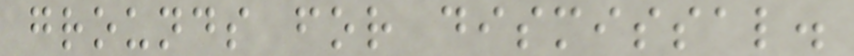grounds for dismissal.
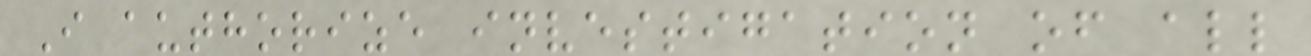I authorize investigation of all
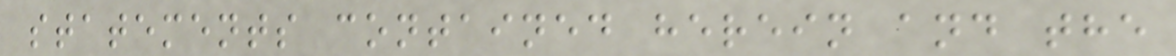statements contained herein and the
